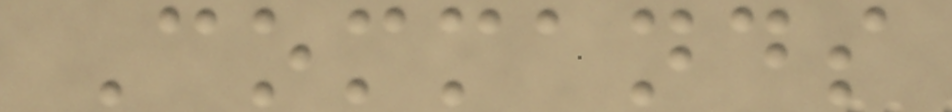Commands
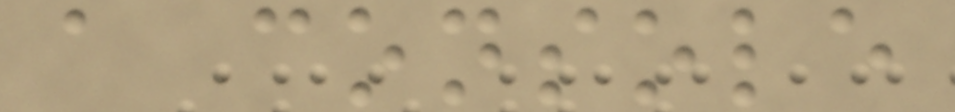a console
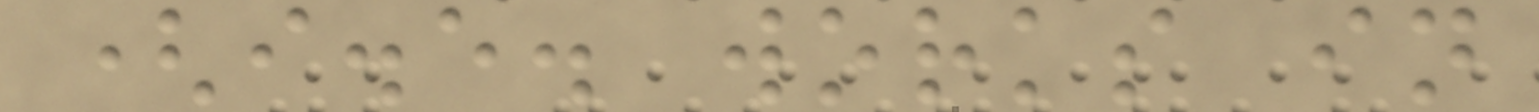(i.e. works in
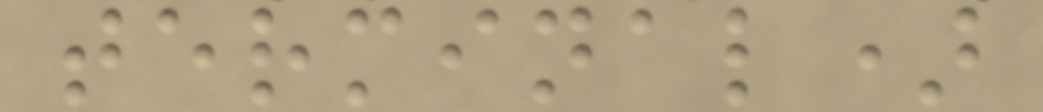terminal)
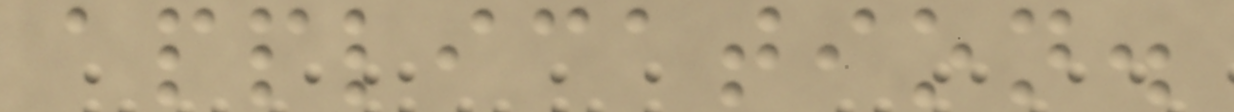application.
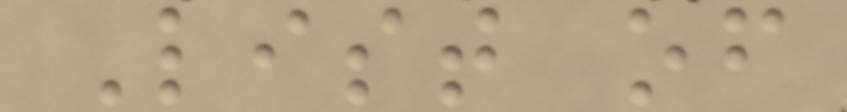List of
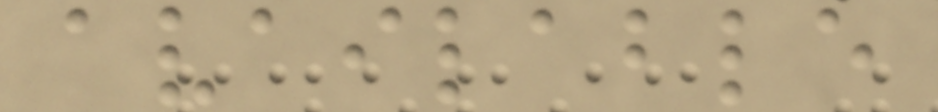available
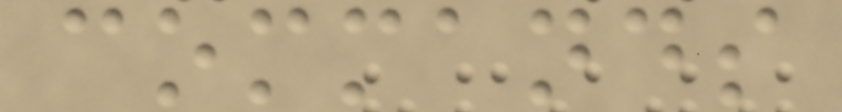commands
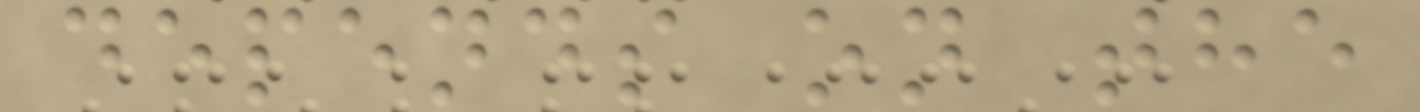depends on the
